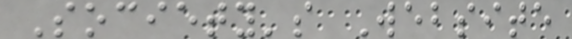Society's Website
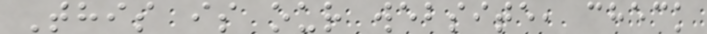This is our website, check
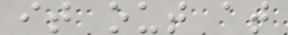it out at
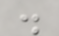.
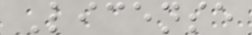License
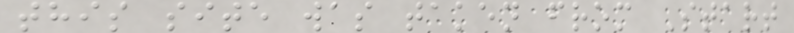this site was taken from Start
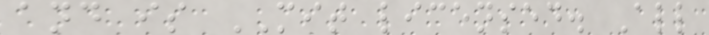and is MIT licensed. All
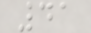41
